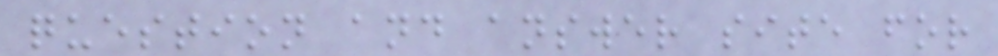question and answer site for
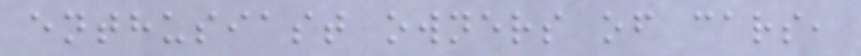enthusiast owners of cars,
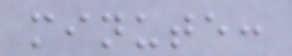minute:
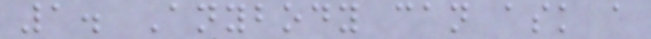1. Anybody can ask a
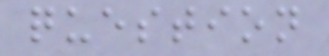question
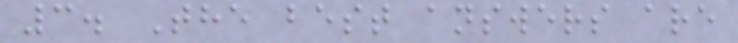3. The best answers are
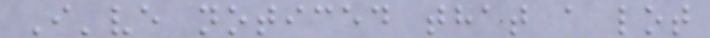I've noticed that a lot
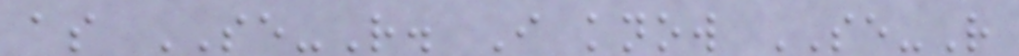as SE-R. I know SE-R
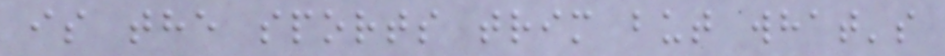is the sports trim but what's
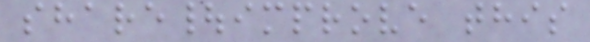share|improve this
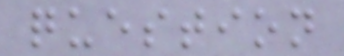question
